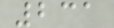231
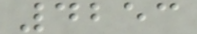4253
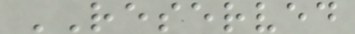RESERVED
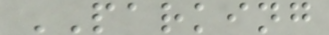PARKING
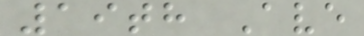19th Ave
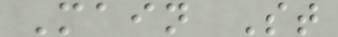Main St
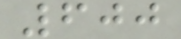600
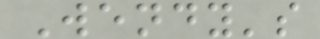Wendy's
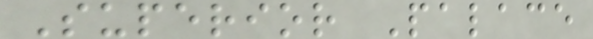Superior Palace
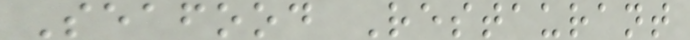Seafood Restaurant
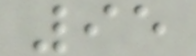95
